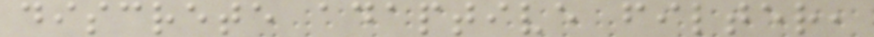discrete adaptive filter,
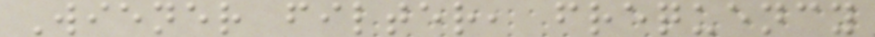Wiener filter, frequency
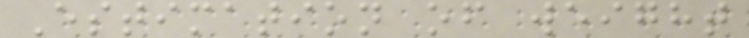Estimation of weight
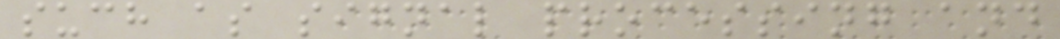such as signal processing and
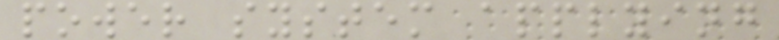power system applying
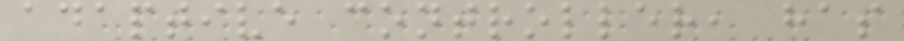adaptive controller, has
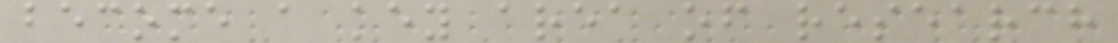become a key area of research
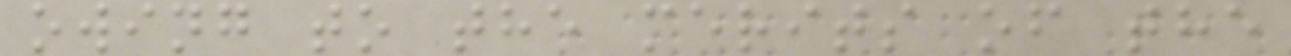owing to the merits of the
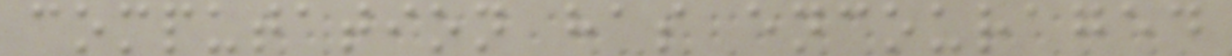computation has encouraged
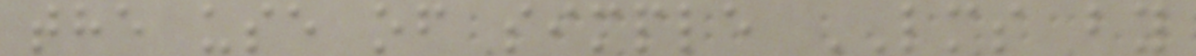the use of simple LMS by
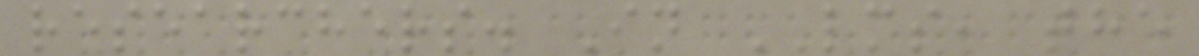researchers. In LMS, the
